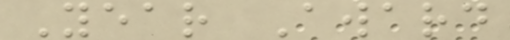Year Award
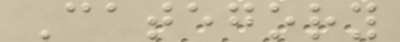Category
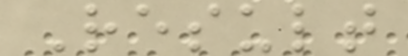Result
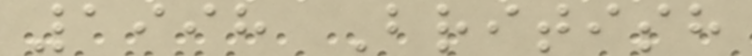1998 British
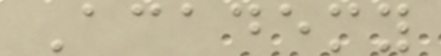Academy
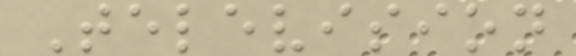Television
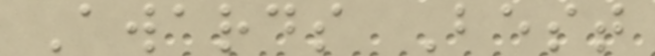Awards Best
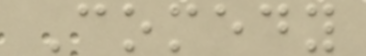Comedy
